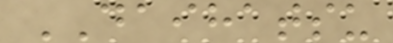DAIHATSU
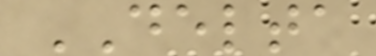DELTA
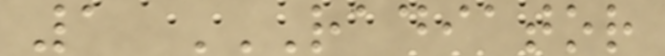1 RADIATOR
